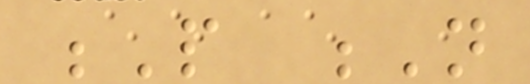P N
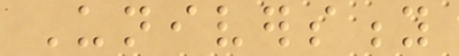University
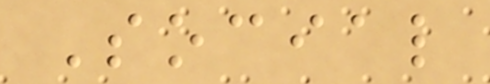Social
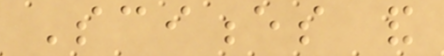Sciences and
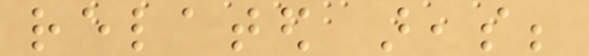related areas;
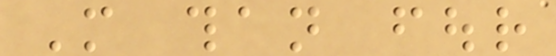More than four
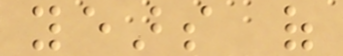years of
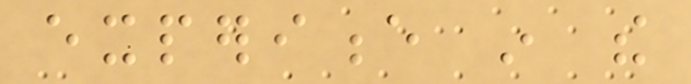experience in the
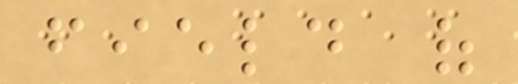field of
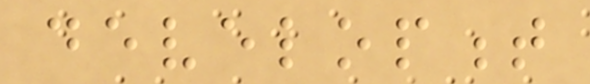development
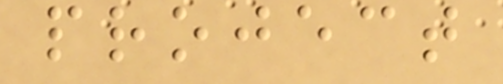project
